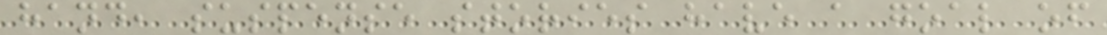hand, suspense stories have a goal of
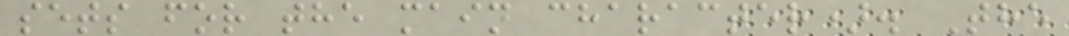sets for the main character). The
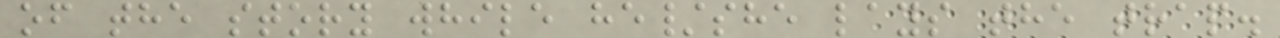of the story while he/she lays the trap.
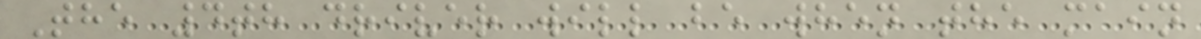The 4th driver will be when the main
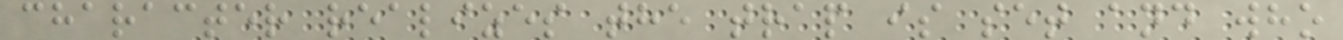character realizes the trap is set and who
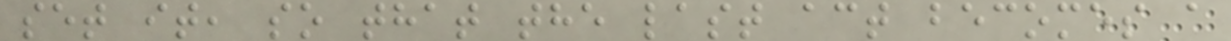set it, so that the last act becomes a
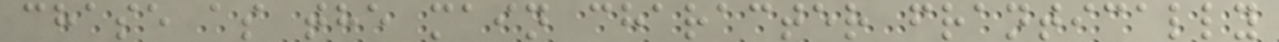chase as the main character frantically
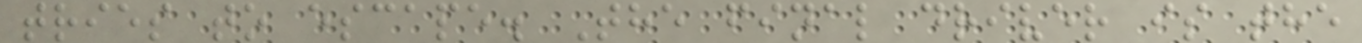tries to escape. The final driver is the
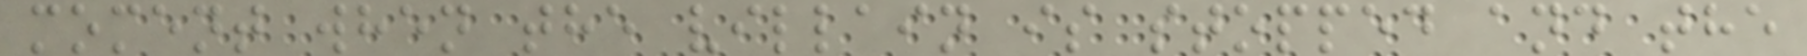moment when the villain is stopped and the
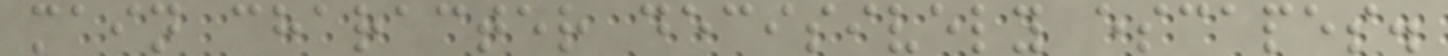main character decisively escapes.
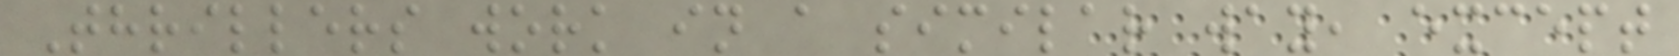Thrillers work in a similar way, except
